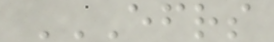EFRS
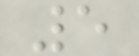5
